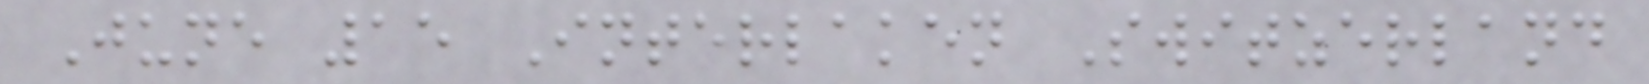June 15 Interlaken Switzerland
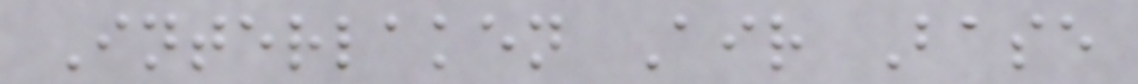Interlaken Air Base
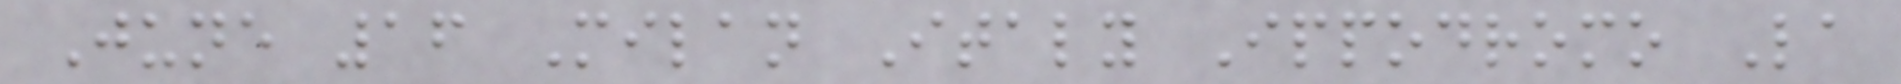June 16 Milan Italy Ippodromo La
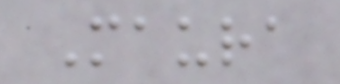Maura
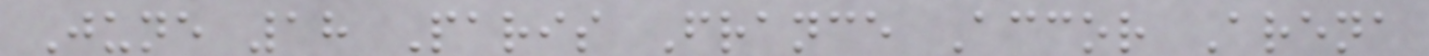June 18 Paris France Accor Arena
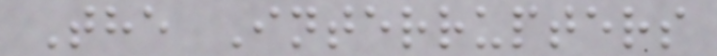The Interrupters
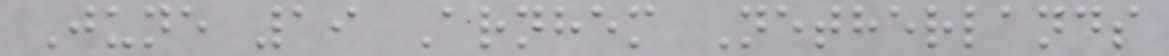June 19 Arnhem Netherlands
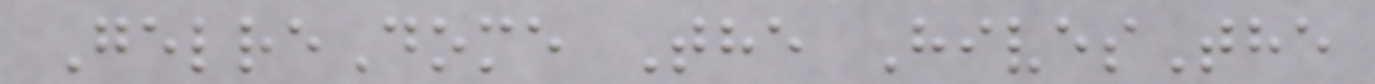GelreDome The HivesThe
